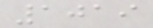1019
